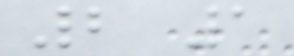2 1
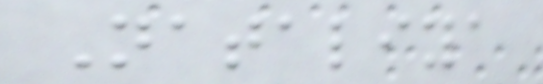Nataliya
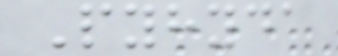Pyhyda
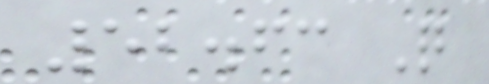52.63 Q
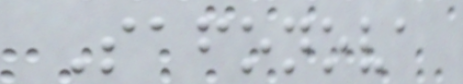Safonova
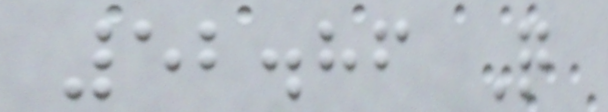52.86 Q
